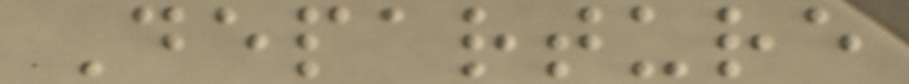Departure
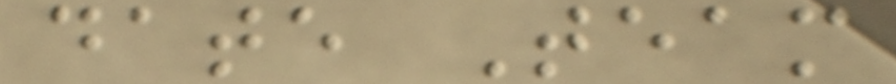date Team
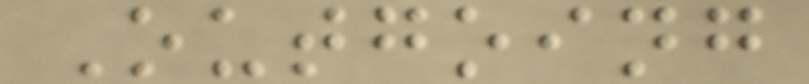Outgoing
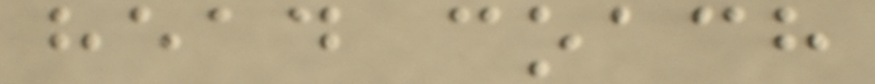head coach
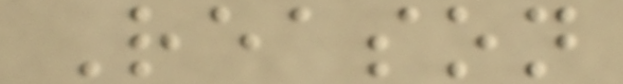Reason
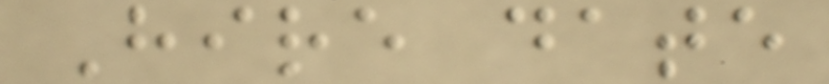Hire date
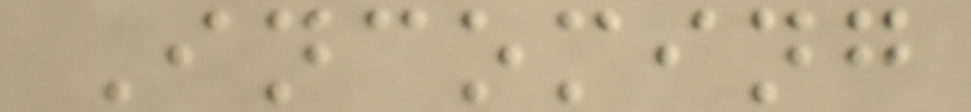Incoming
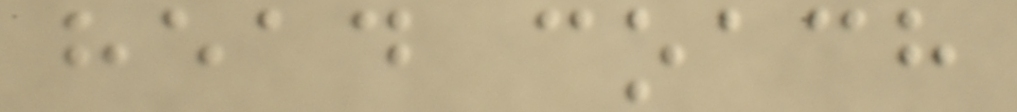head coach
